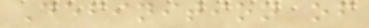Definition of
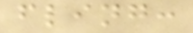fling:
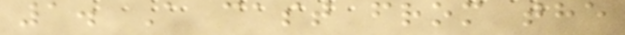1. A cast from the
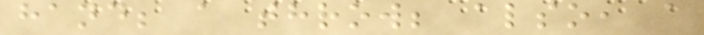hand; a throw; also, a
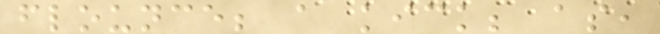flounce; a kick; as,
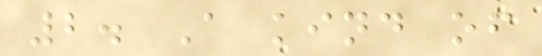2. A kind of
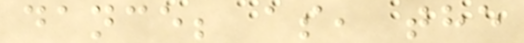dance; as, the
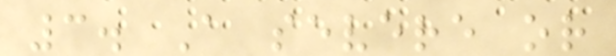3. A severe or
